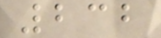232
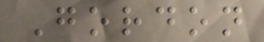Gordon
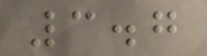3.7
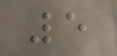5
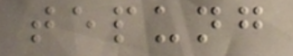tepung
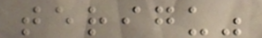terigu"
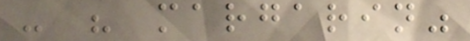- " margarin"
